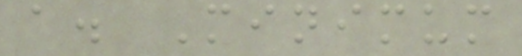a. Minimum
